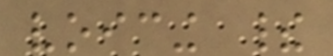voicing their
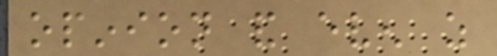opinion and even as
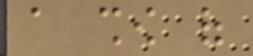a show of
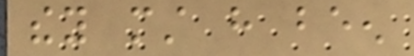they must have been
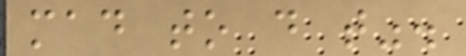mad to do that".
